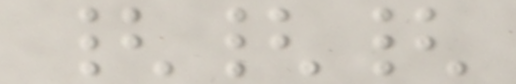{{{
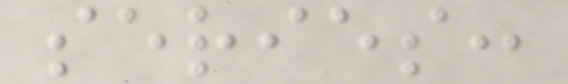series:
